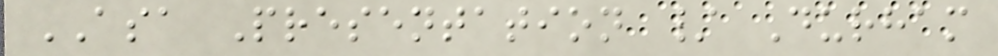ASA Presentation / Durham
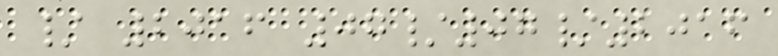/ 2016 07/07/2016
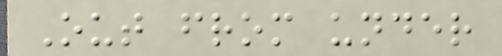Out from under
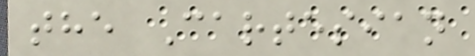the Cartesian
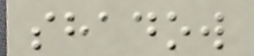shadow
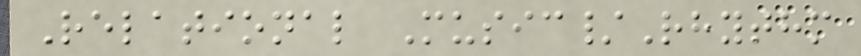Relational Music/Rhythm
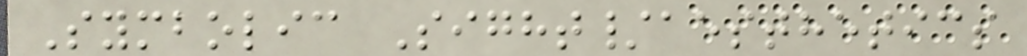Symbolic Sight/aesthetics
